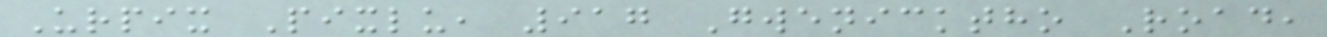Urpix Pixlu, 917 Gwenicktho Road,
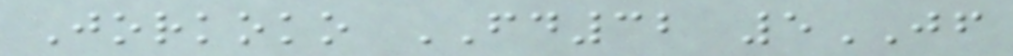Jorkoko FD32 5JF
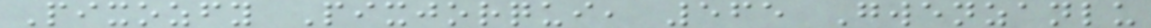Pixozfy Pixjorqui, 565 Gwenzanlu
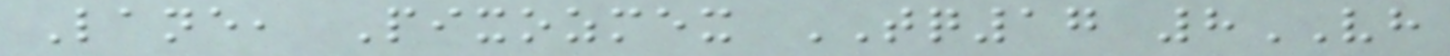Lane, Pixozmex TQ17 8VH
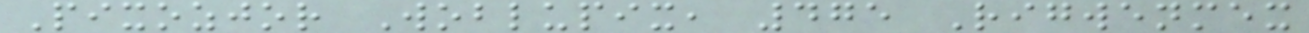Pixozjor Woblupix, 475 Rigwenmex
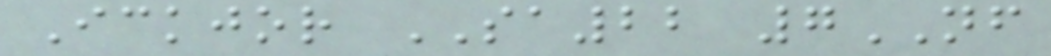Ickjor SA22 7NF
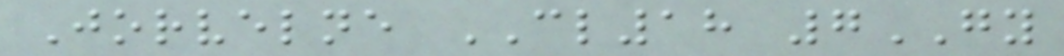Jorvelne CL18 7GY
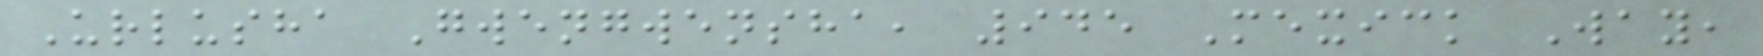Urlusha Gwengwensha, 945 Mexick Way,
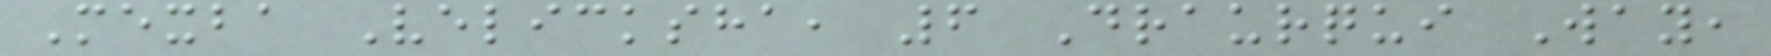Mexba Velicksha, 6 Draurqui Way,
